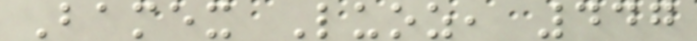Bamex Luoz, 447
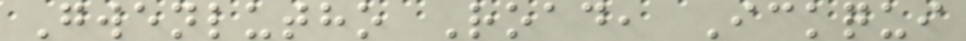Gwenlutho Road, Ickqui
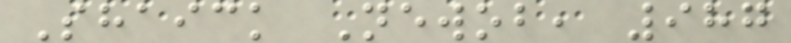Shaick Newob, 987
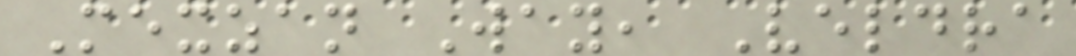Mexzan Way, Veldra
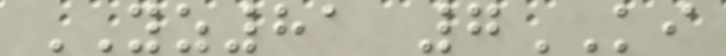YZ81 7KI
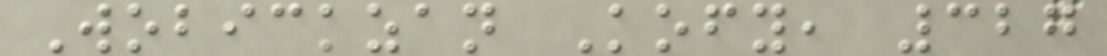Wobickzan Kofy, 327
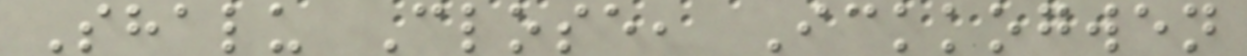Shalu Close, Ickkogwen
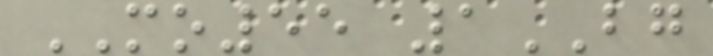MO55 1BG
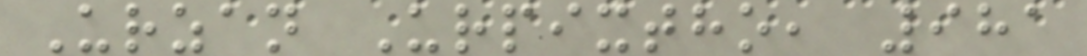Urzan Urpixtho, 981
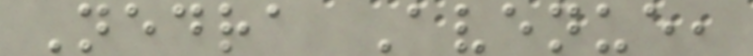Nedra Avenue,
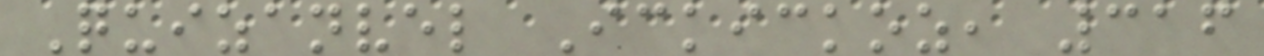Quizanvel Ickickoz, 316
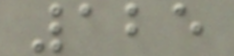125
